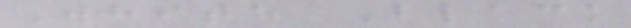White Black
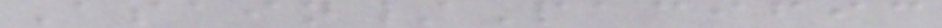Asain/Pacific
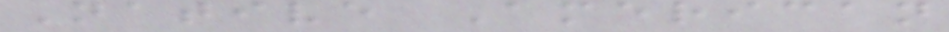Native American
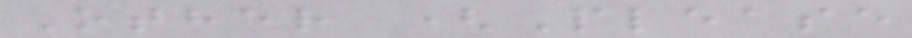Other (Please
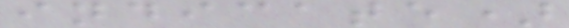indicate)
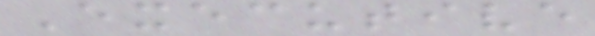Executive
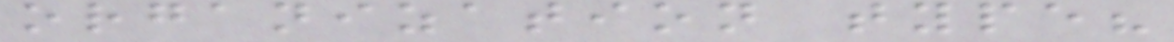organization type?
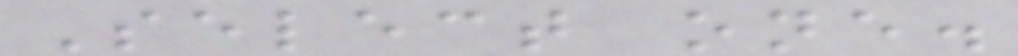Select one.
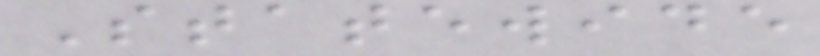Statewide
